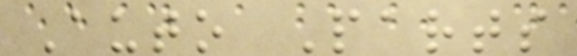Auto Parts
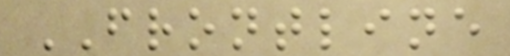FRONTLINE
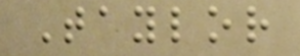Taylor
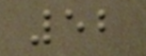52
